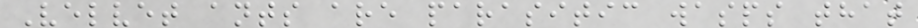Velvet ants are parasitic wasps that
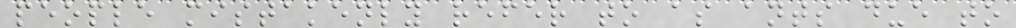people mistakenly refer to as ants due to
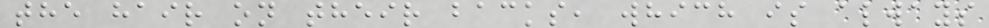the hair on their backs, which is always
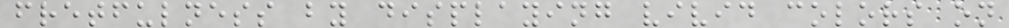fretfulness by displaying vivid colors on
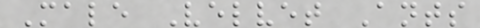Male Velvet Ants
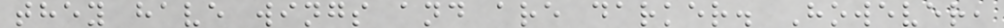they have wings and are darker. However,
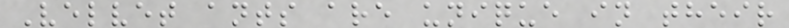Velvet ants are unique in their
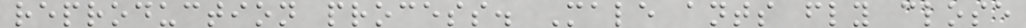reproduction process. Male ants fly close
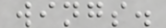wings.
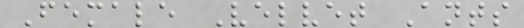Female Velvet Ants
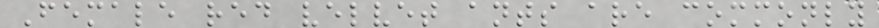Female red velvet ants are commonly
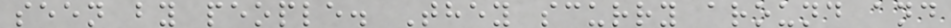seen by people. They scurry around and
